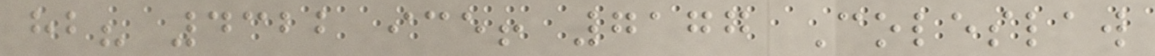hb? 4322 ice! 7177 Coleslaw
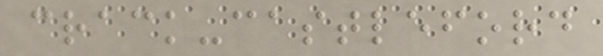crack-castleford
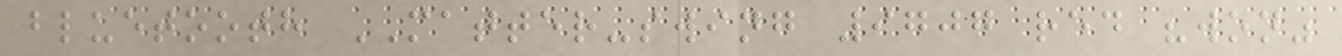bluetooth MATTER-swing 9707 red "won"
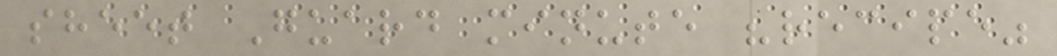sheet Guard minute "recipe"
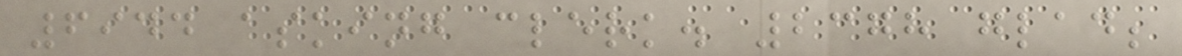6944 asking clerk. 2378 glad;
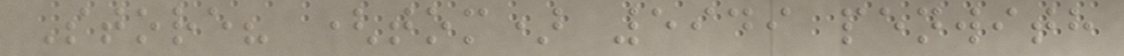Store? (tom) 5949 penwith
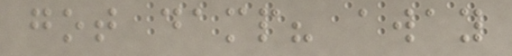got damp? away
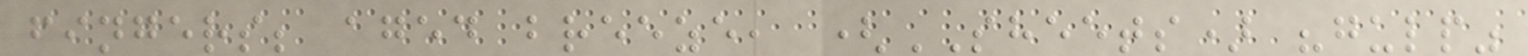fingers; aged breeze, (SHEETS) "gulp"
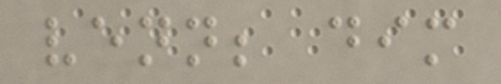venn; dim
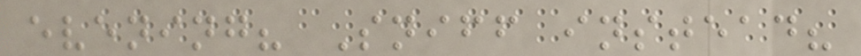evening? Sniff instead?
